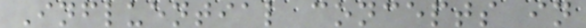Influential concepts in
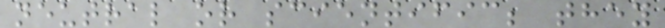neutral or scientific; they
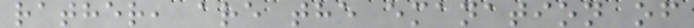rather, are the emanation of
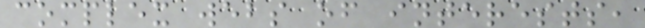complex webs of interests,
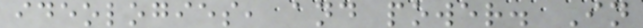ideologies, and power. In
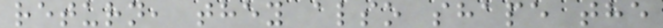return, they also shape the
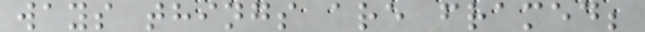ways things are framed;
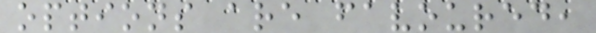options are favoured,
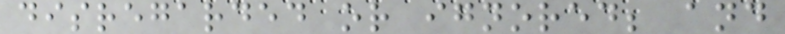disregarded or ignored; and
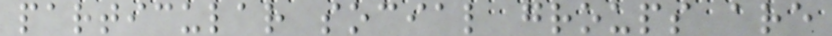particular social groups are
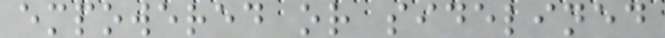empowered or sidelined
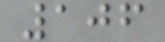106
